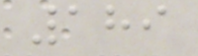189
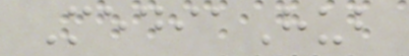MediaHub
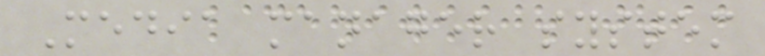Media manager system
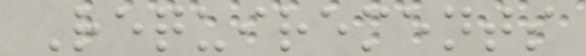Requirements
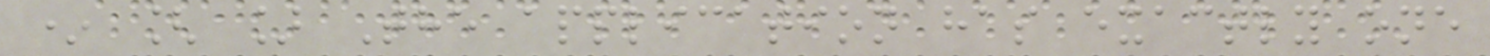* [ ] The application has exactly one
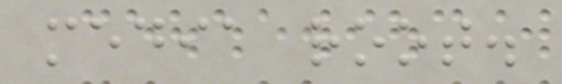media root.
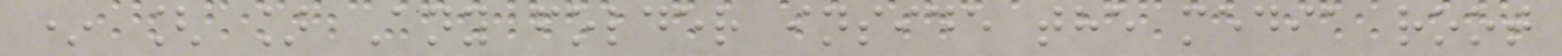* [ ] Any folder inside the media root
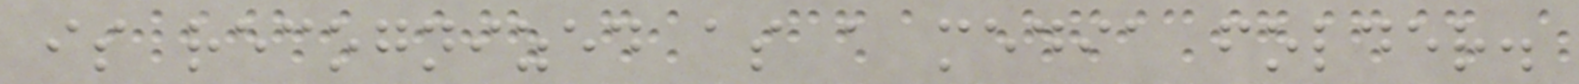is recognized as a media folder.
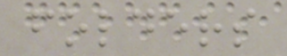folders
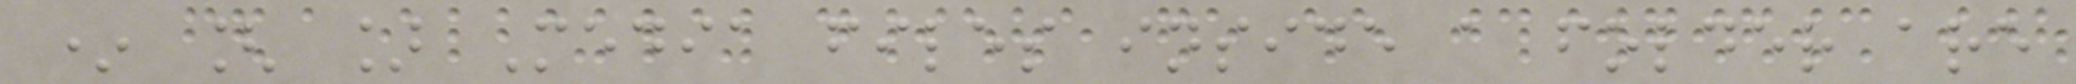* [ ] Media files inside a folder are
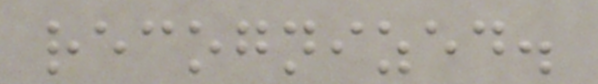recognized.
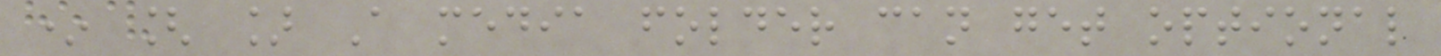* [ ] A media folder can get optional
